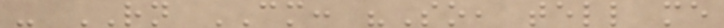- RN CM: "So, tell me
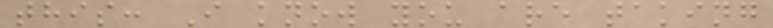this: I know you are taking
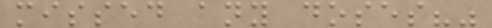missed any doses?"
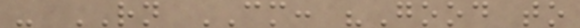- RN CM: "Good to
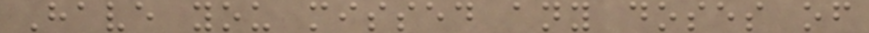Have you missed any doses of
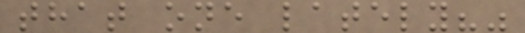that one lately?"
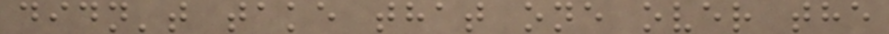didn't take that one over the
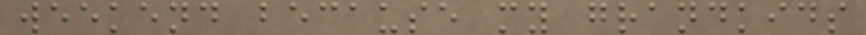weekend because my grandkids
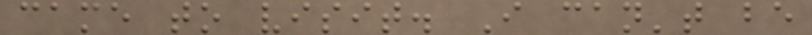came to visit. I can't be
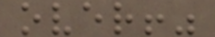over!"
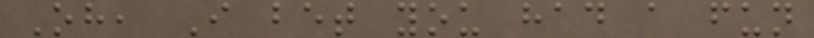Oh, I bet you had a fun
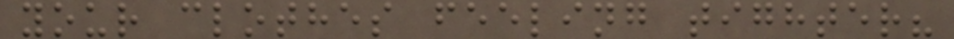your clothes feeling tighter?
